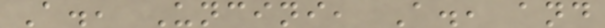A., Uncini, A., and
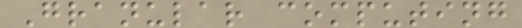Granular computing
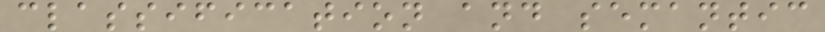classification and semantic
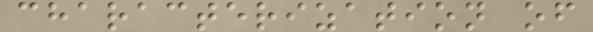characterization of
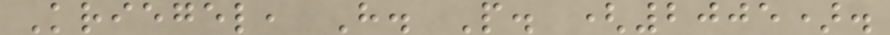Kriegel, H. P. (2005).
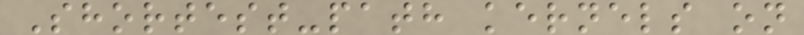Shortest-path kernels on
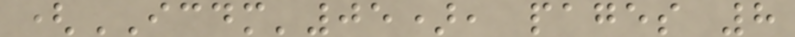(ICDM'05), pages 8
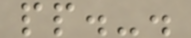pp.-.
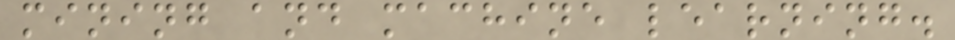mining and machine learning.
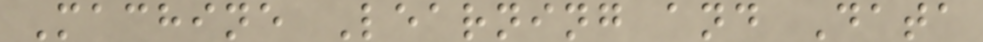Machine Learning and Data
